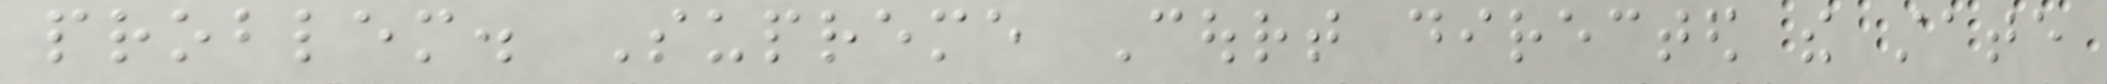problem. Supreme Court directed the state
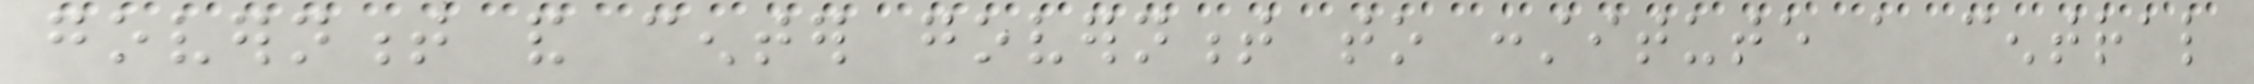government and center government to constitute a central
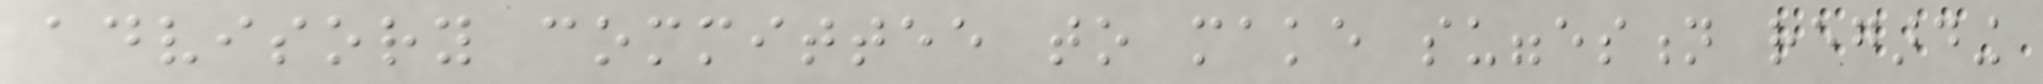advisory committee to make suggestion regarding
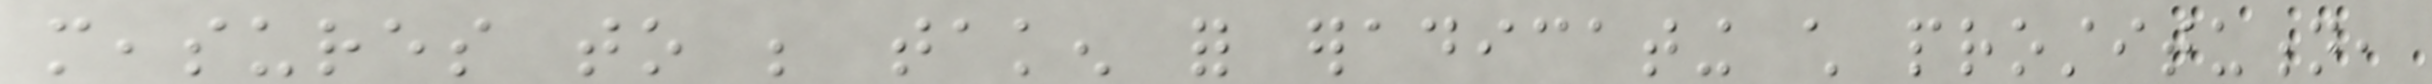measures to be taken for eradicating child prostitution,
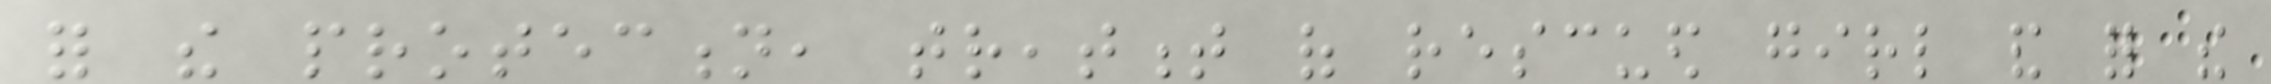for the protection, treatment of rescued girl and for the
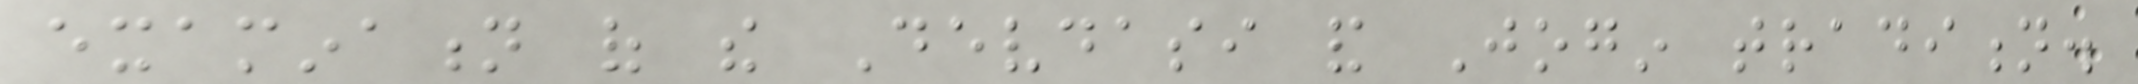examination of the Devdasi and Jogin tradition.
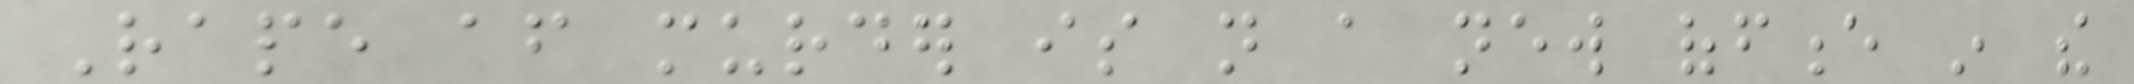Rape after murder is not a new offence in the
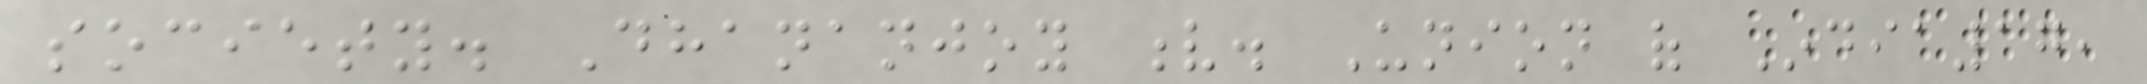society. Dhananjoy v. Union of India17,
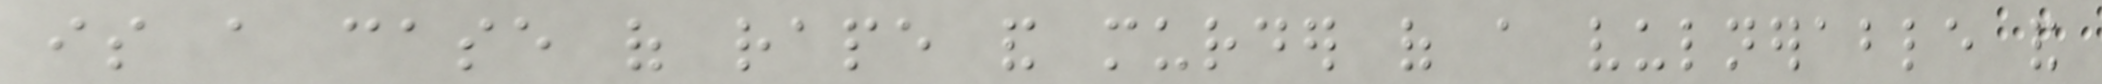is a case of rape and murder of a vulnerable and
